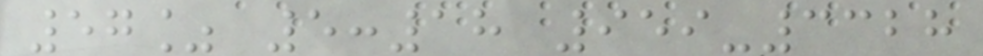57% 5:18 959-3328
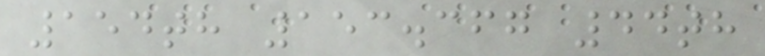154th 153.367 44th
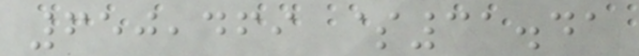650,469 $31.41
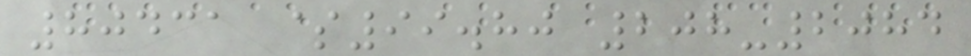80431 $99.80 208-2084
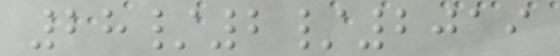28/2/2019
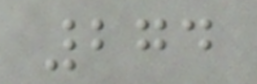274
